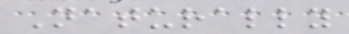Naturally
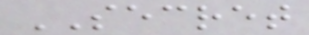SECRET
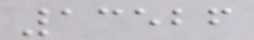13526
